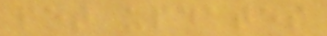pet updates
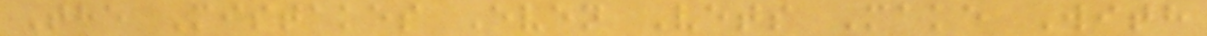The Mistakes Even Vets Make With
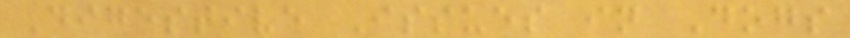Digestive Issues in Dogs
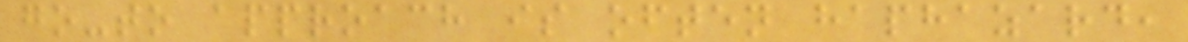go-to approach is often haphazard,
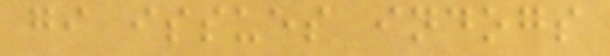gi issues indogs
